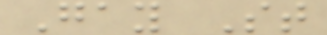Gay St
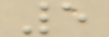5
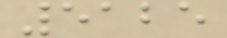5125
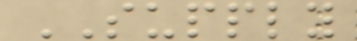SUPPLY
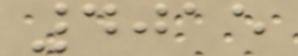4015
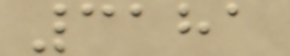3181
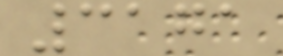3171
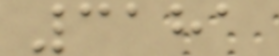3181
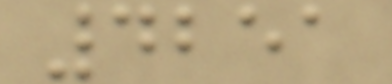4251
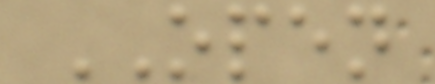OPEN
